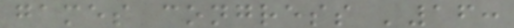games congress '16:
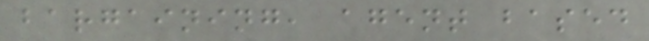bargaining, agent based
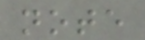note
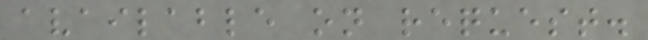available on request.
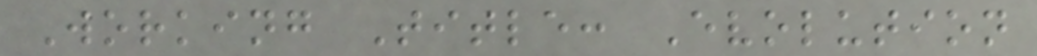Working Title: Evolution
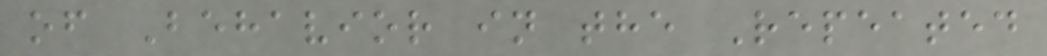of Behavior in the Repeated
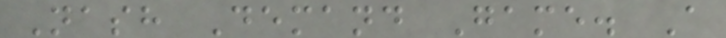Nash Demand Game. A
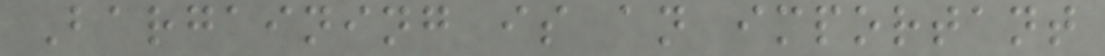Bargaining is an important
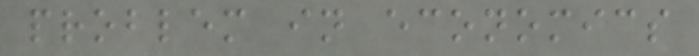problem in economics
